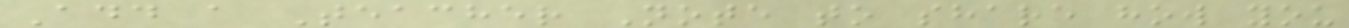Add a Teacher Note to share how you
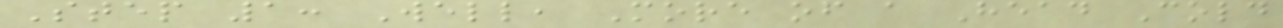Step 1: Well, More of a Head Cold
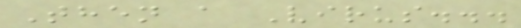Then a Virus...
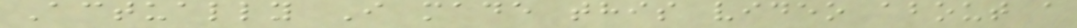Actually I made this video about a
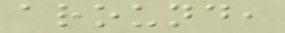around,
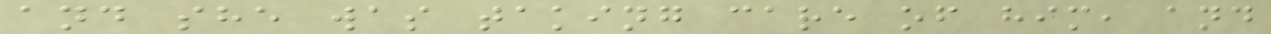and she was taking care of him, and
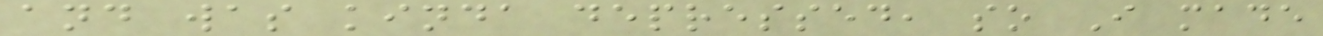and was kinda depressed, so I made
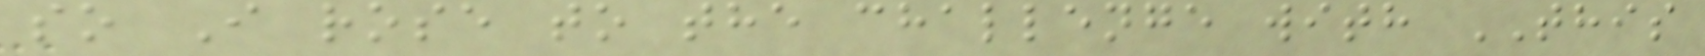so I rose to the challenge with THIS
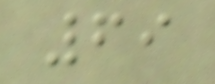69
